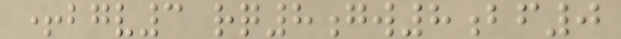+bgv3 rq8gw8bf0
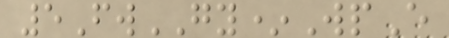5FwGY*WpE
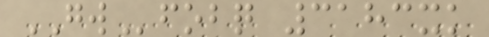GWfobq 3183xk
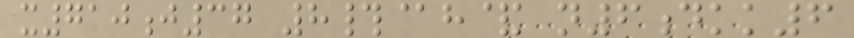x710j37 8#@h& n6dkk6
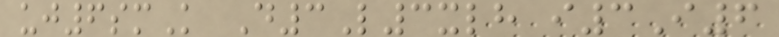uj6smK D3L3xlh i3I6
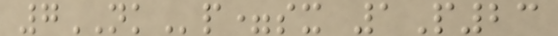7NKp=sx 1P23
